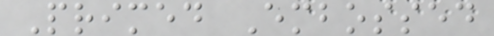Primed Embossed
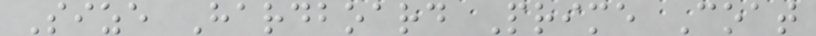Size Hardboard Prime Coat
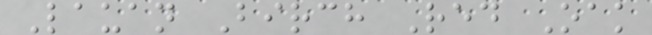Lauan Birch Red Oak
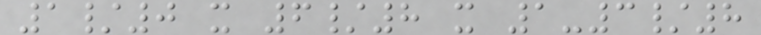1/0 x 6/8 x 1-3/8
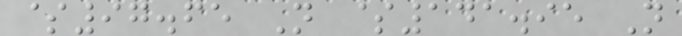$97.65 N $141.95 N
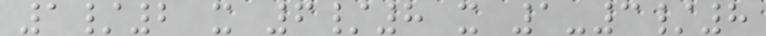1/2 x 6/8 x 1-3/8
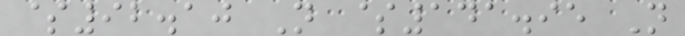$92.10 N $141.95 N
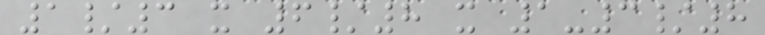1/3 x 6/8 x 1-3/8
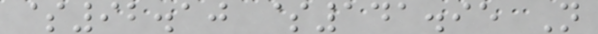$92.10 $141.95 N
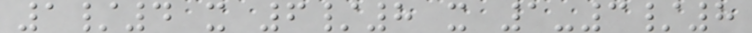1/4 x 6/8 x 1-3/8
